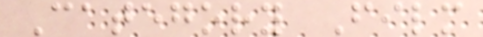Category Film
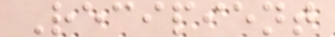Recipient
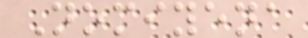Nomiyena
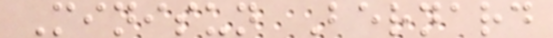Minisun Bernard
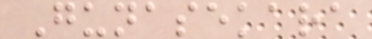Gunasekara
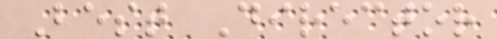Best Director
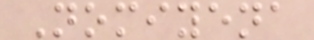Nomiyena
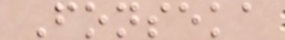Fonseka
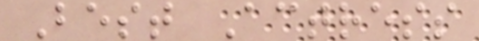Best Actress
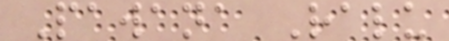Pawana Ralu
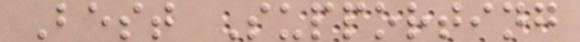Best Supporting
